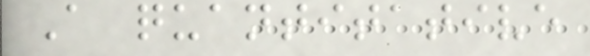A quantitative
